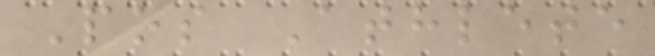Pos Athlete
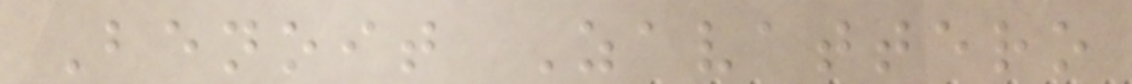Benoit Zavattero
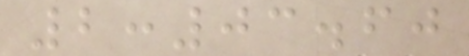2:03.60
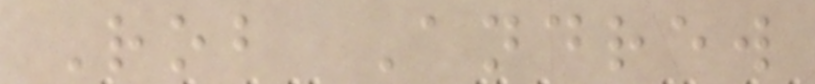Rob Andrew
